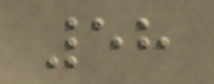58
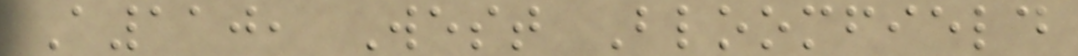A110, West Bloomfield
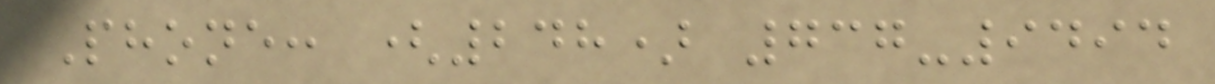Phone: (248) 737-9494
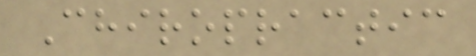Chiropractic
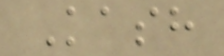Kash
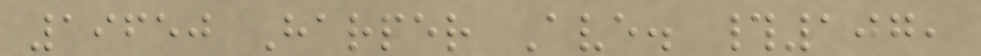19650 Harper Ave. #107,
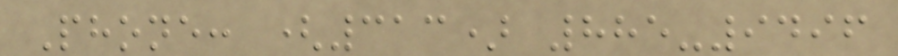Phone: (313) 885-9496
